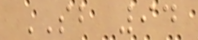SB 94
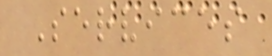Services
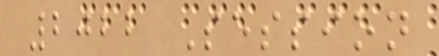2022 Session
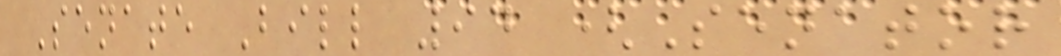Senate Bill 94 (Senator
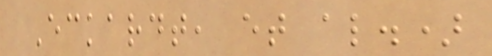Eckardt, et al.)
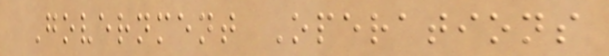Government Operations
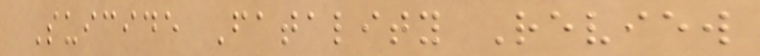Suicide Fatality Review
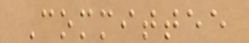Committee
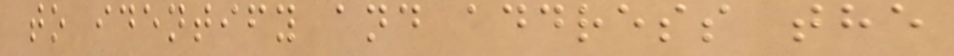to identify and address the
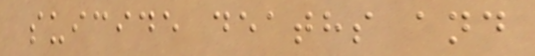suicide deaths and
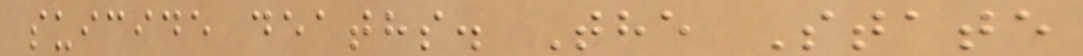suicide deaths. The State
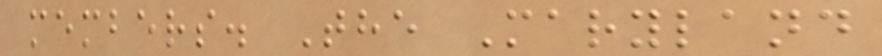members. The Maryland
